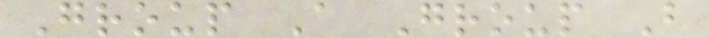Group A Group B
